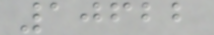10622
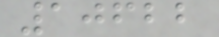10622
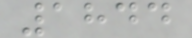1844
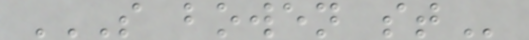S BOWEN ST
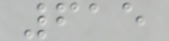615
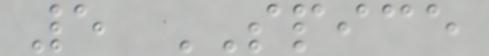5 SPICE
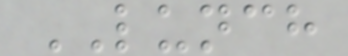LUNCH
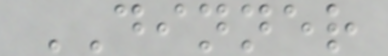DINNER
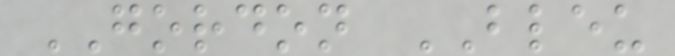GORDON BLEU
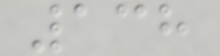138
